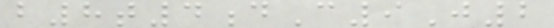b8t4dC9J2
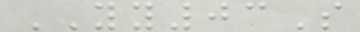YY03S
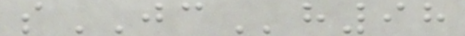sJCh98
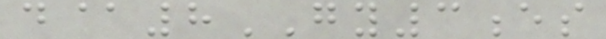d@8GY3es
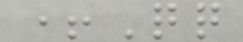+Qq
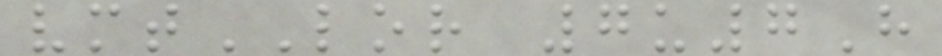vmtLOR 7u7H
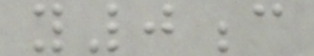y0c
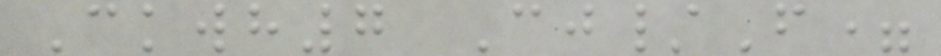Ckwh7 Cj/F=
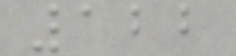122
